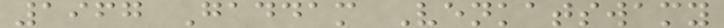1967 Gaddam Venkatswamy
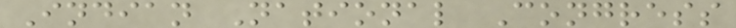Indian National Congress
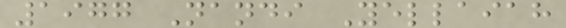1977 Nandi Yellaiah
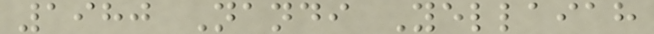1980 Nandi Yellaiah
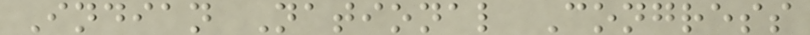Indian National Congress
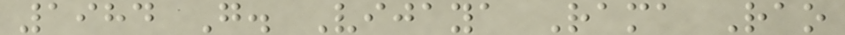1984 G. Vijaya Rama Rao
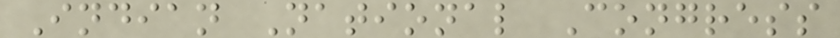Indian National Congress
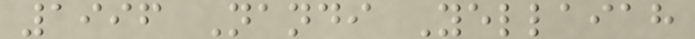1996 Nandi Yellaiah
